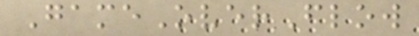GameOverFlow
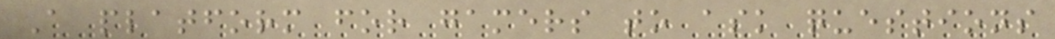A platform for gamers to ask questions
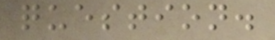question.
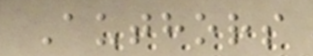Authors
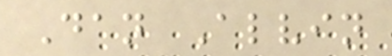Dan Alvin
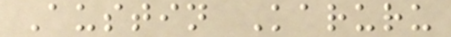Austin Karuru
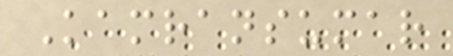Kamransumar
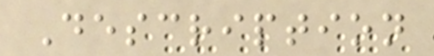Description
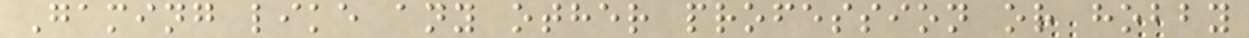Gaming like any other profession or hobby
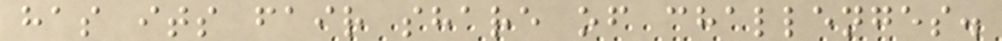has its fair share of challenges.
